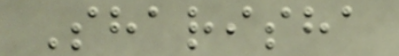Sharisha
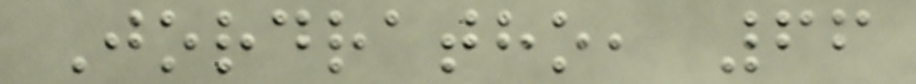Jordratho, 66
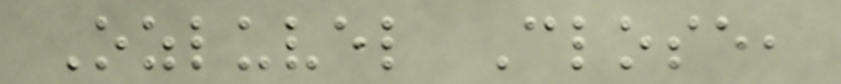Ozluvel Close,
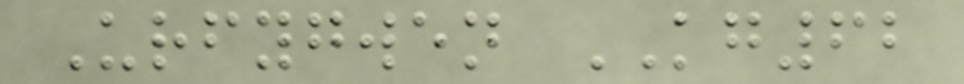Urfygwen KG62
